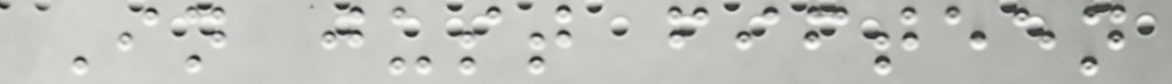In just fifteen
